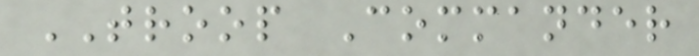TROOP Commander
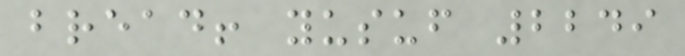bread! yusuf 2249
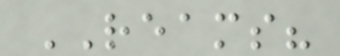REAMS?
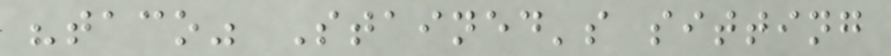"taco" Stained's sitting
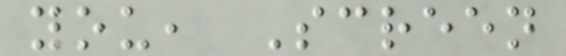you, Screen
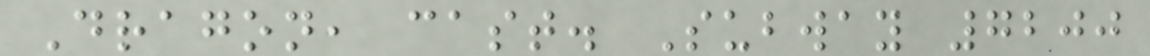Dragon, cast. Subway 7200
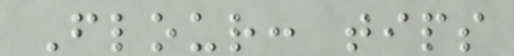Flour: tips
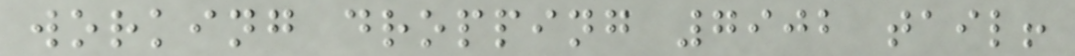working dropping 7902 tail!
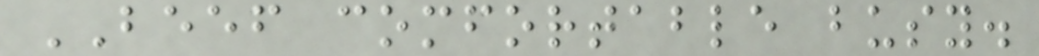BEEF comfortable busy.
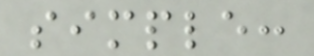simple:
